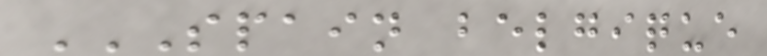SPAIN BELGIQUE
